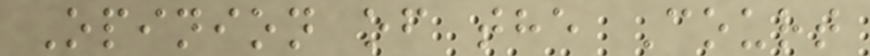Opinion of the Court
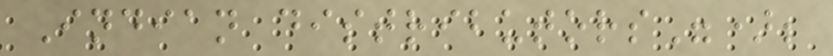Indian distributors");
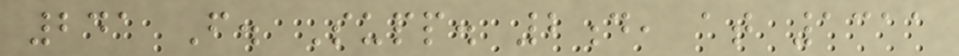241 F. Supp. 2d, at 1311
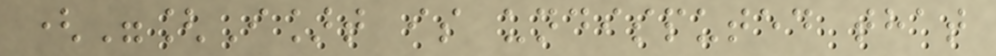("[I]t is undisputed that
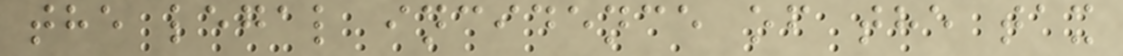the legal incidence of the tax
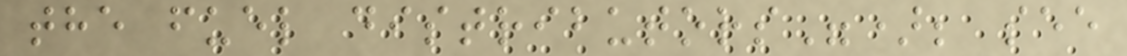the fuel distributors"); see
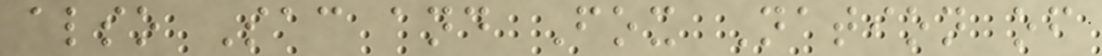also Sac and Fox Nation of
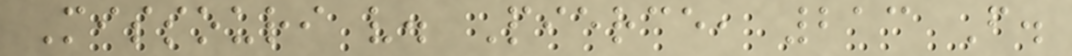Missouri v. Pierce, 213 F.
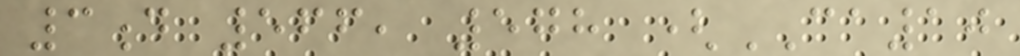3d 566, 578 (CA10
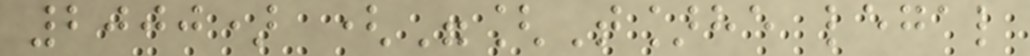2000) ("[T]he legal
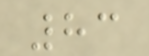83
